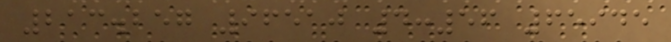213.257 96510 4:56 65945
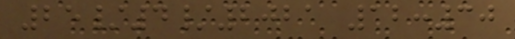25/4/2021 12:30
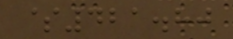$421.80
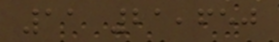11 21,650
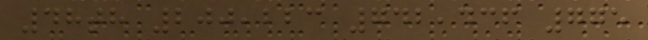48th 200,223 742,436 775
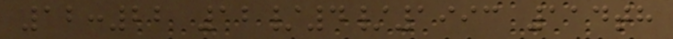12:22 12/4/1993 114th
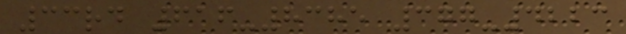33rd 616-8385 377-4223
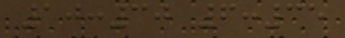10:30 6:35
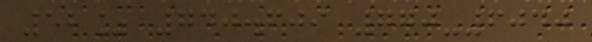52% 740.609 770-6040
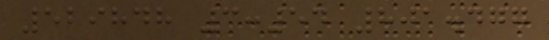529848 3:54 801.477
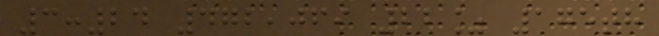3:24 472,069 22% 175th
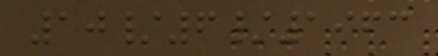10/6/1963
